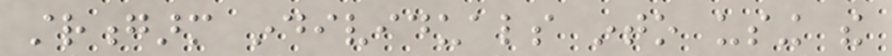strongarm individuals into using the
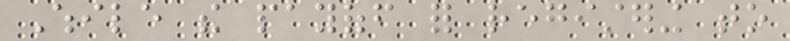While the payoff for registering to
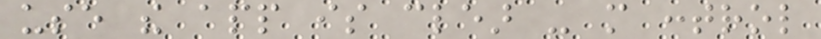use the app is clear - more control
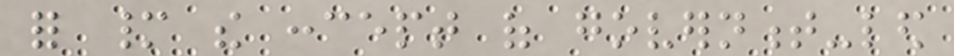for many the concept of government-led
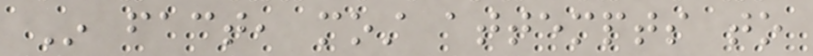In fact, most attempts to
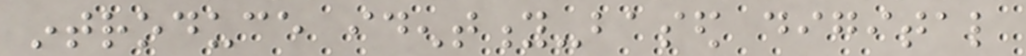introduce identity-based digital
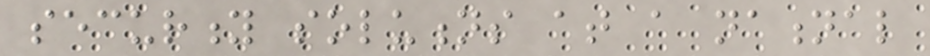security solutions at a national
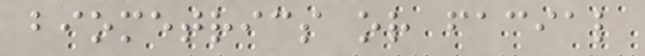biometrics or facial
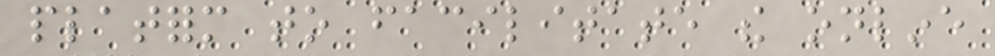platform to facilitate the online
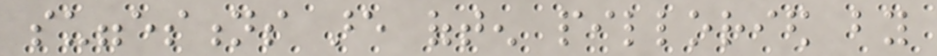suggestions are often pilloried by
